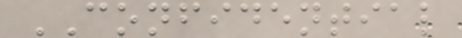CONFIDENTIAL
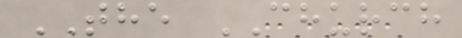THE CHURCH
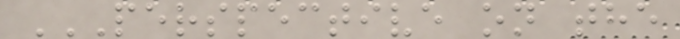PERSPECTIVE ON THE
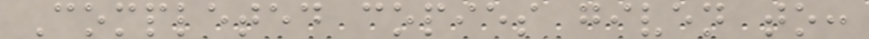Completed copies given to:
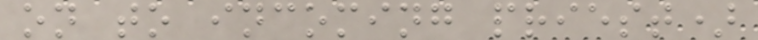on to incoming priest)
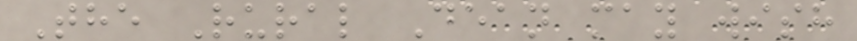The Rural Dean may wish
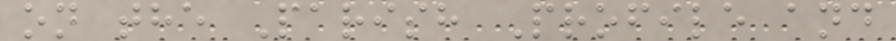on the Parish Profile and
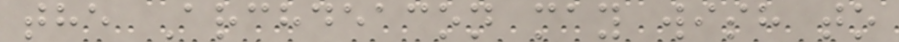the Archdeacon may wish to
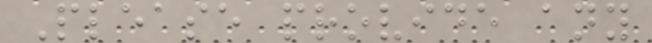Please provide any
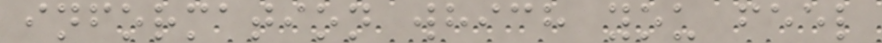information which you feel
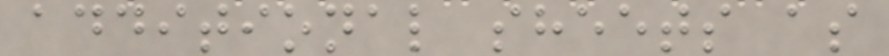additional sheets as
